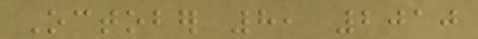October 8, 2010
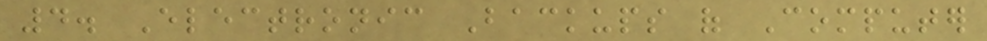4. Electronic Backups of Computer
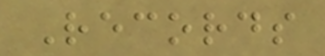Records
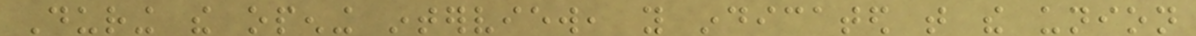During the opening interview, you indicated that the union
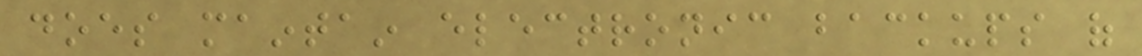does maintain electronic backups of
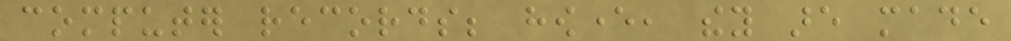computer records; however, they are made
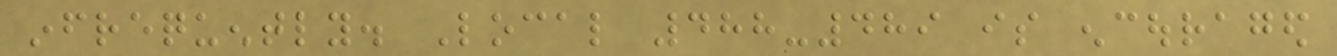infrequently. Local 488-489 is encouraged
